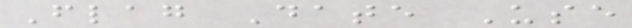Flag Date Use
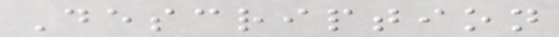Description
